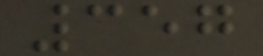357
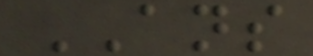ANS
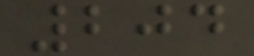204
